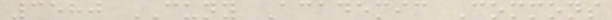3580 CUNY Academic Commons
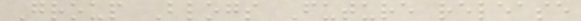Group Blogs Future release
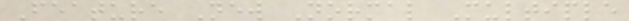Feature New Normal Multiple
